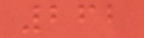262
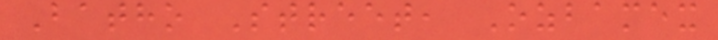Batho Street, Ozbamex
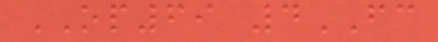OP69 4FC
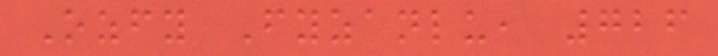Ozfy Fyzanlu, 726
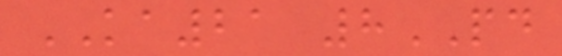KA21 8PD
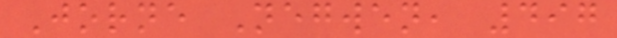Jorne Negwen, 497
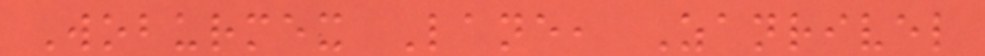Woburmex Lane, Zanrivel
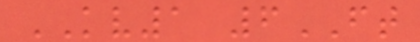KV1 6FT
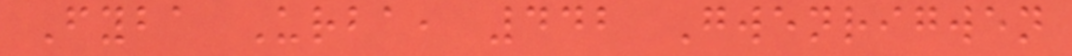Fyba Urba, 442 Gwenrigwen
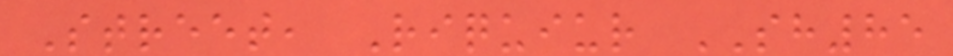Street, Riquiur SH85
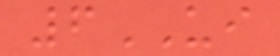6UI
